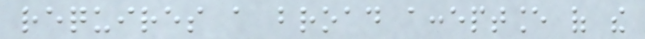requires a broad acceptance of the
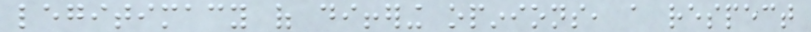legitimacy of differing opinions, a respect
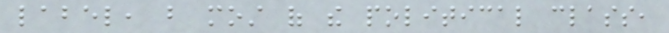label, but most of the political class,
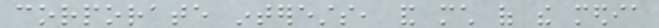corporate interests, and much of the media
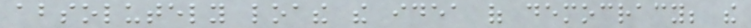absolutely loathe the idea of democracy; the
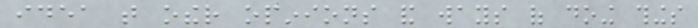idea that other opinions and ways of doing things
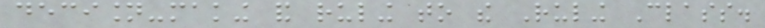decision-making and ruling to the Ruling Class.
